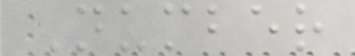Number
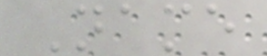Name
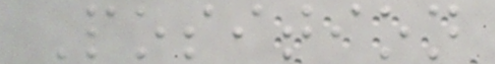Position
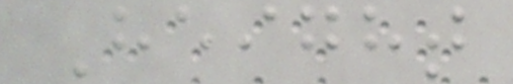Height
